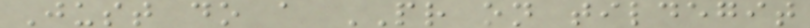Just do a PR on tildegit
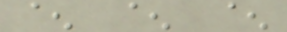^ ^ ^
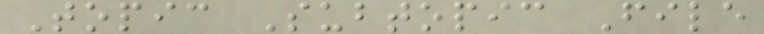Topic Subtopic File
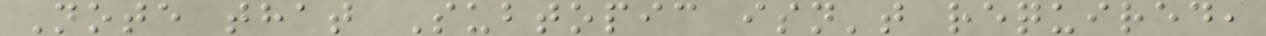Note that Subtopic isn't required,
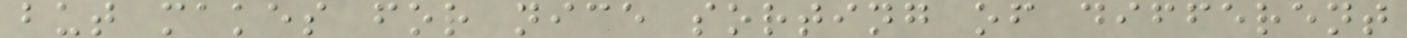but makes for nice sorting of different
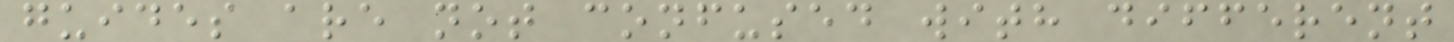guides are not confused with different
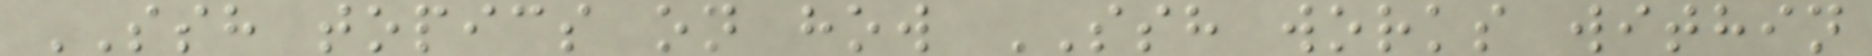SSH topics on how SSH works within
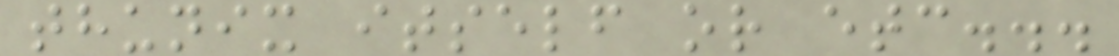thunix itself or etc...
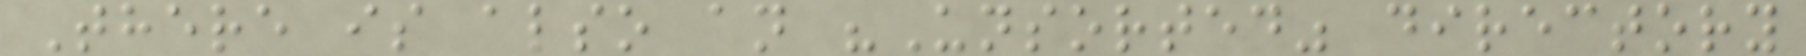There is also an "Unsorted" directory
